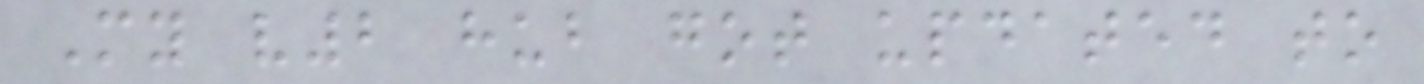My v2 hub got updated to
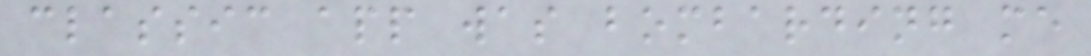classic app was bombarding me
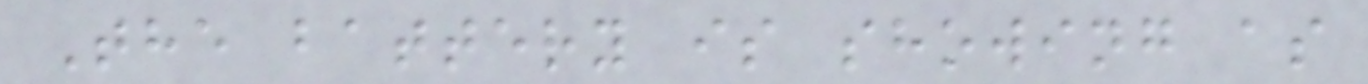The battery is showing as
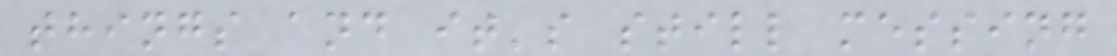things and it's still messing
